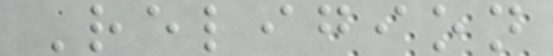Religion
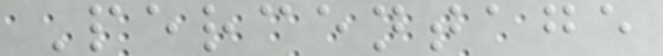Percentage
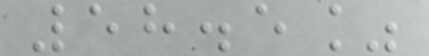58.5%
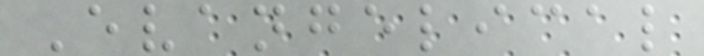Evangelical
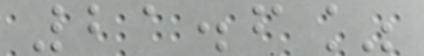21.6%
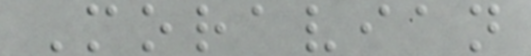Moravian
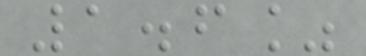1.6%
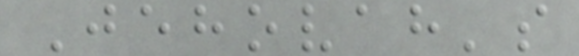Jehovah's
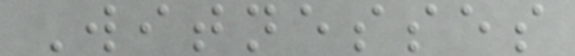Witnesses
